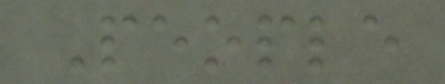People
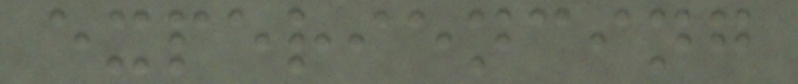experiencing
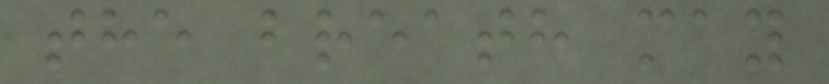the breath may
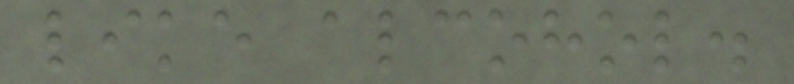like alcohol.
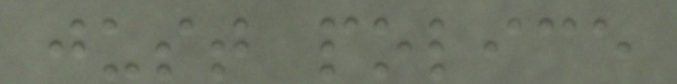just police
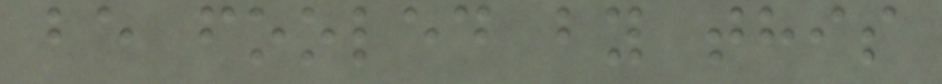be fooled by this
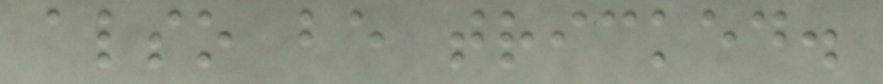also be tricked.
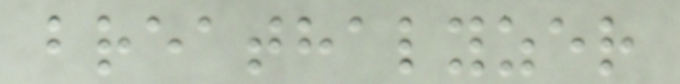breathalyzer
